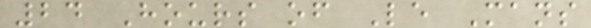24 Hours of Le Mans
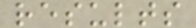results
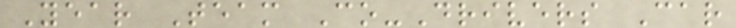Year Team Co-Drivers Car
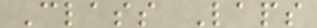Class Laps
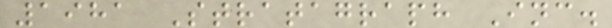1981 Stratagraph Inc.
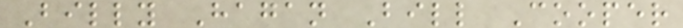Billy Hagan Bill Cooper
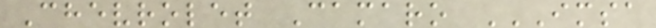Chevrolet Camaro IMSA
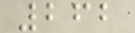262
